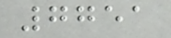7751
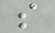s
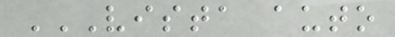VISTA AUTO
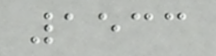1533
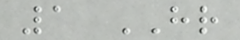1 HR
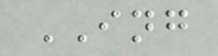ING
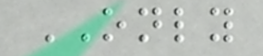ONLY
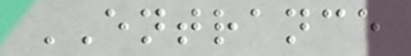ENTRANCE
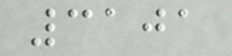3101
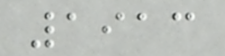1913
